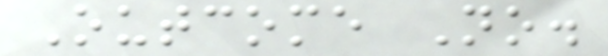Outcome No.
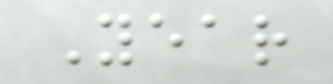Year
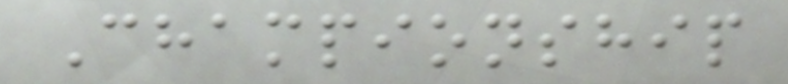Championship
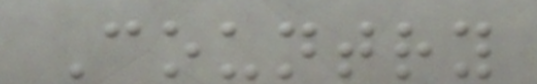Country
